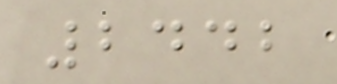2442
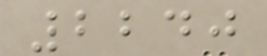2240
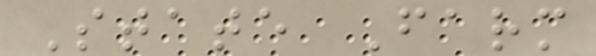State Farm
